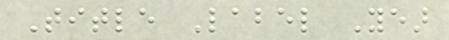Title Label Year
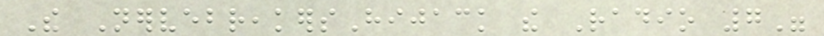The NervebreakersHijack the Radio 7"
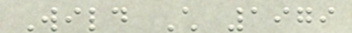Wild Child 1979
